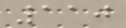110
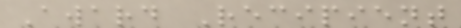Award Recipient
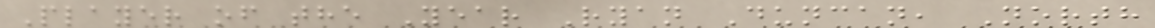Player of the Year Ryan Duncan, North
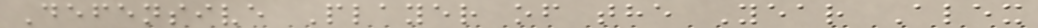Defensive Player of the Year Alex
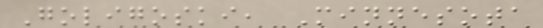Goligoski, Minnesota
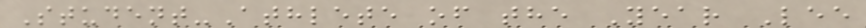Student-Athlete of the Year Lee
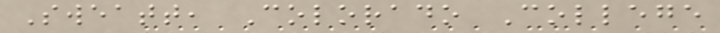Sweatt, Colorado College
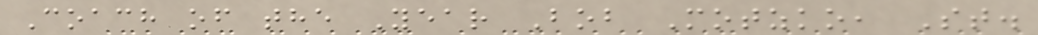Coach of the Year Bob Motzko, St.
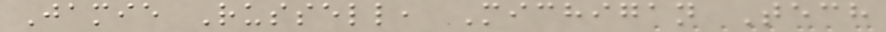Jamie Russell, Michigan Tech
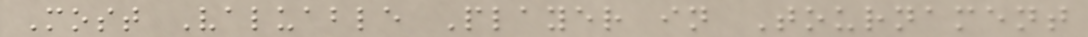Most Valuable Player in Tournament
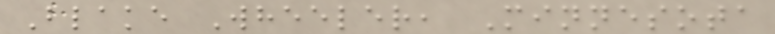Blake Wheeler, Minnesota
